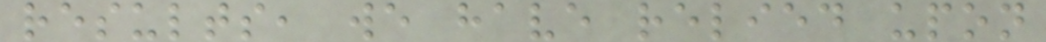results, we have relied upon
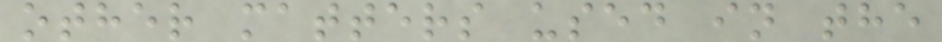other matters used in the
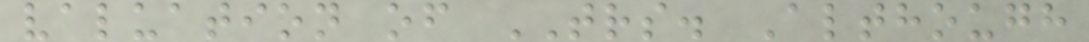valuation of TRS. Although
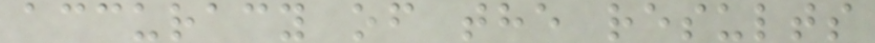accuracy of the results
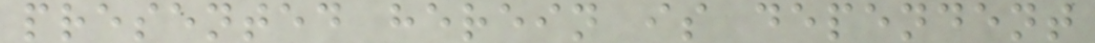presented herein is dependent
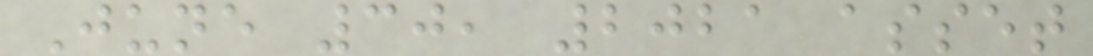June 30, 2021 asset
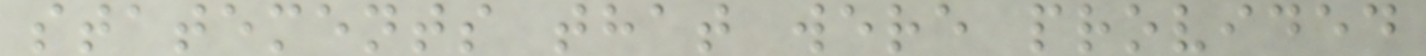statements that were provided
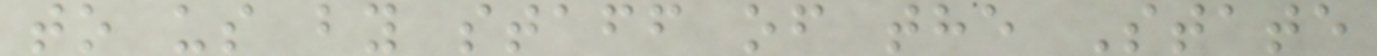to us by staff of the State
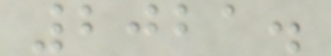2021.
